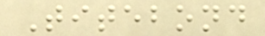Titebond
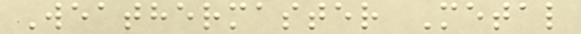Weathermaster Metal
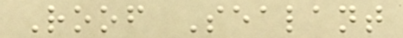Roof Sealant
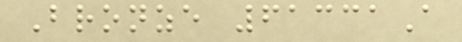Bronze 61331A
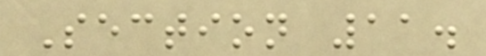Section 11.
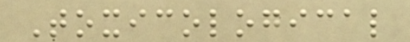Toxicological
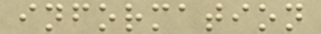information
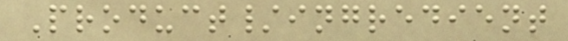Product/ingredient
